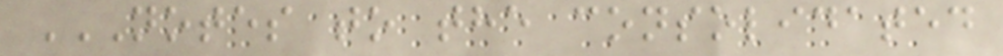NOTES TO THE CONSOLIDATED
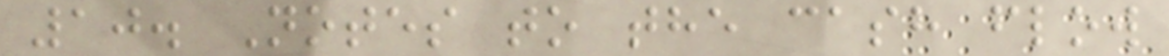10. Notes to the cash flow
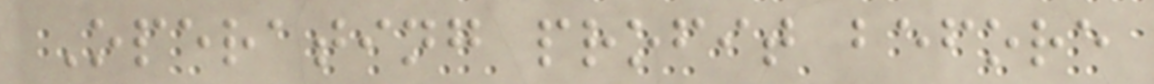Operating profit before
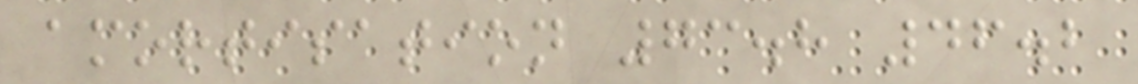amortisation 73.8 46.2
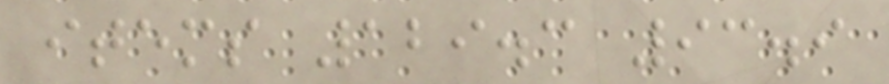items 129.3 93.9
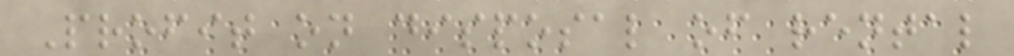Profit on disposal of rental
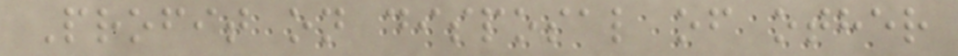Profit on disposal of other
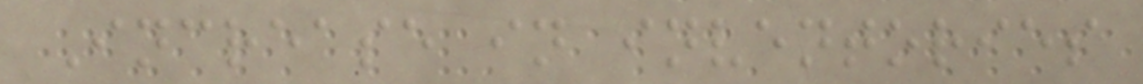Increase in inventories
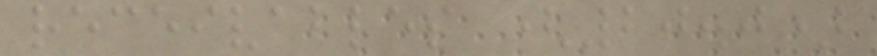receivables (20.0)
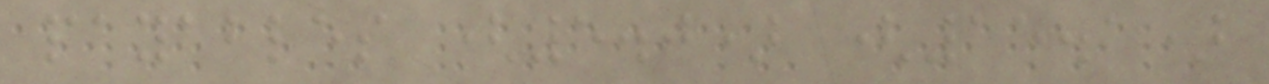payables (5.0) (15.1)
